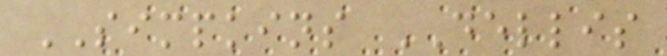SIMPKINS DELLIS
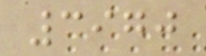3970
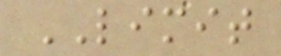LIMIT
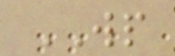WP
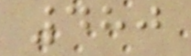480
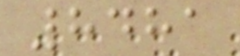8481
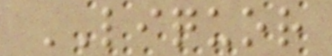LIQUOR
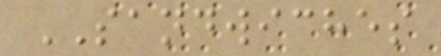SANDWICHES
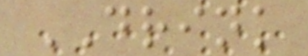DRINK
